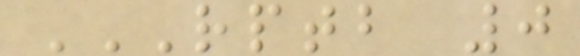RPTB 0
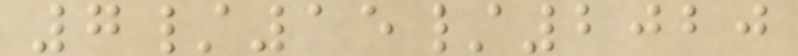7/15/2020
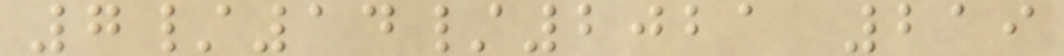7/14/2021 219
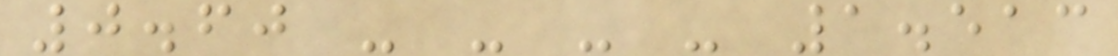0.60 - - - - 1.513
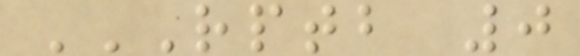RPTB 0
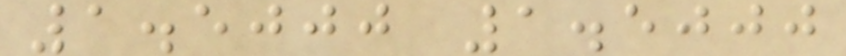1.5000 1.5000
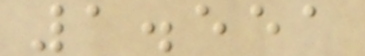1.551
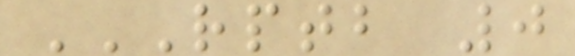RPTB 0
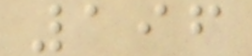196
